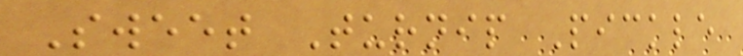Sweet Turnip Pickle
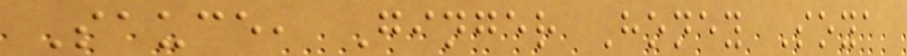Sauce, Ginger Honey Soya
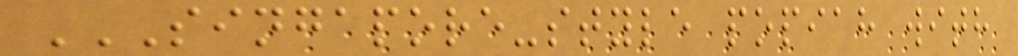SINGAPORE-STYLE POPIAH WITH
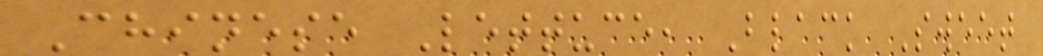Chinese Lettuce, Black Sweet
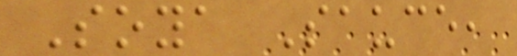Soya Sauce,
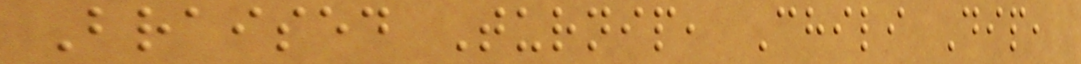Braised Turnip, Chili Dip,
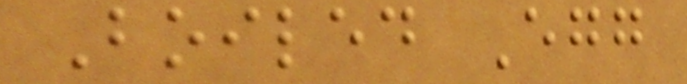Boiled Egg
